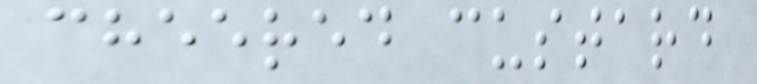cheered custard
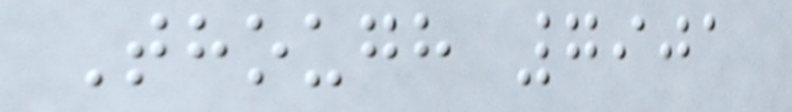Though 7901
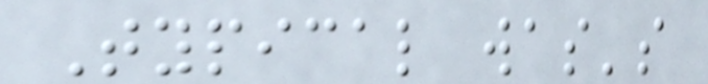Typical was's
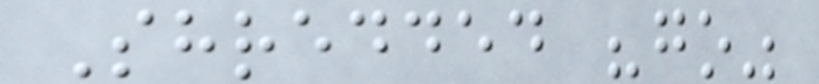Shredded "go"
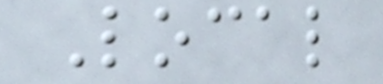Local
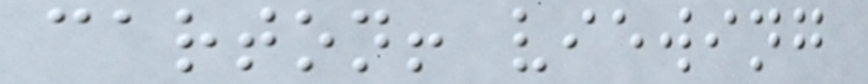carton! viewing
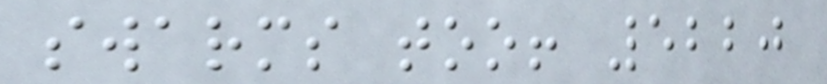swarms too! 5220
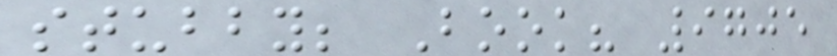stubby; Book? 9705
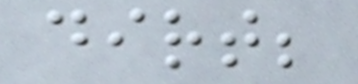dirt;
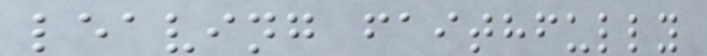leaving faithfully
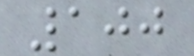100
